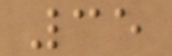35
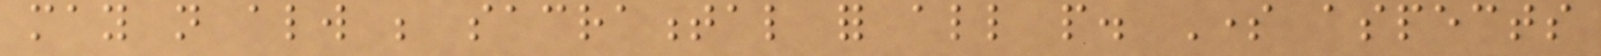may not always be sacramental for all people. Some aspects
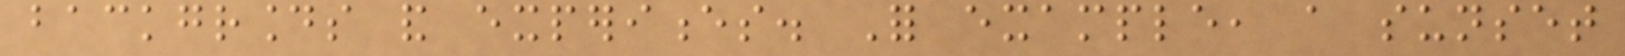backgrounds and experiences. For example, a sunset
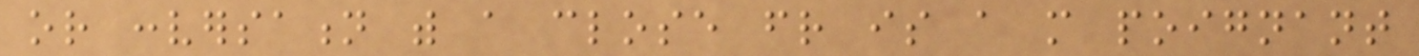or conversation with a close friend is a more poignant
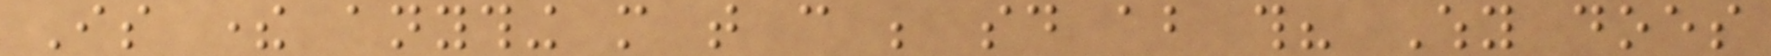Is there anything more that can be said about this? Why does
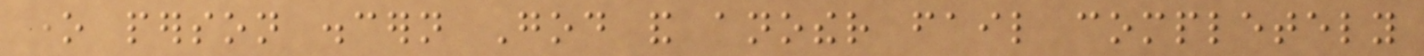one person discern God and another fail completely
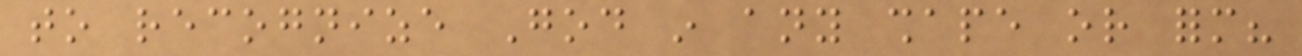to recognize God in any shape or form?
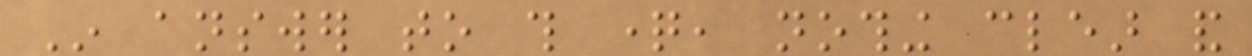In answer to this question, nothing clear and
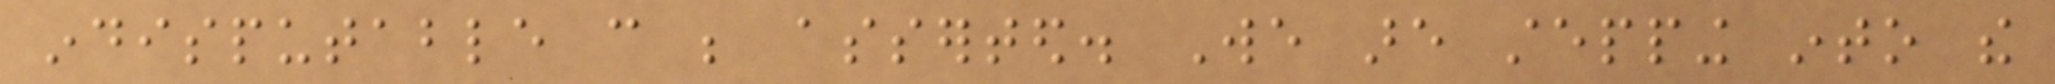indisputable can be asserted. We are stepping into the
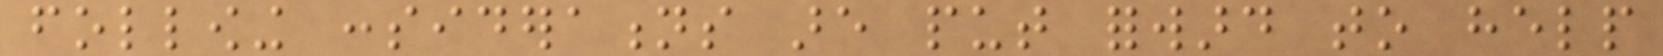following considerations are put forward to help
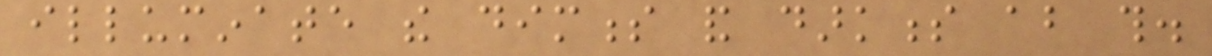illuminate the dimness and darkness about this.
